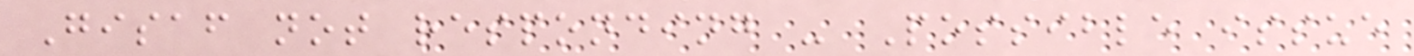Gisaf not responding - Possible issue
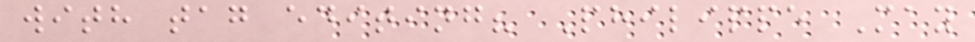with tag editing? Philippe May
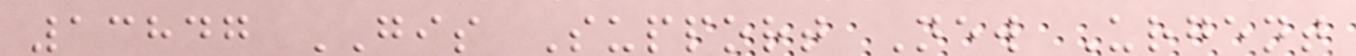13847 GIS Support New Urgent
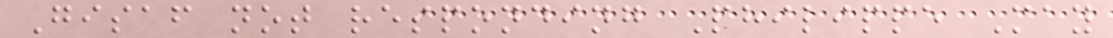Gisaf not responding Philippe May
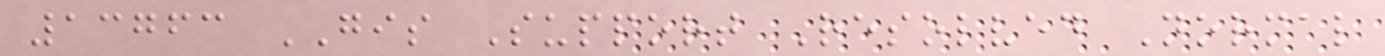13763 GIS Support Resolved Normal
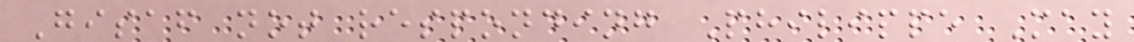Gisaf not responding Philippe May
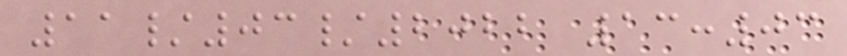11/03/2022 13:03
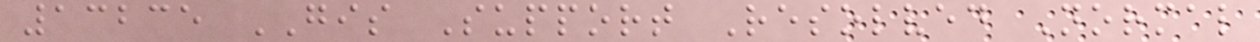13235 GIS Support Resolved Normal
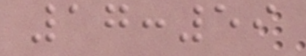17:59
